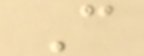C
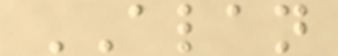ALAN
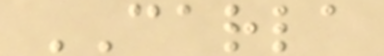CARLA
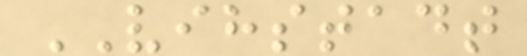VIHSTADT
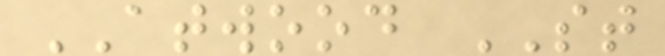ATWOOD ST
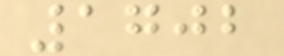1702
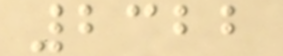2322
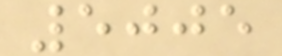5005
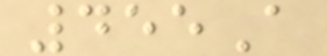455A
